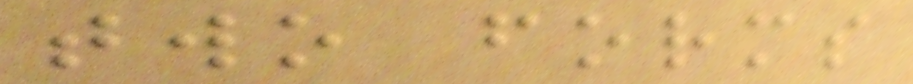two forms
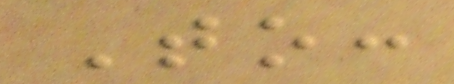To:
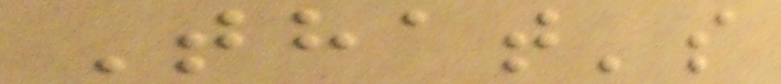That's
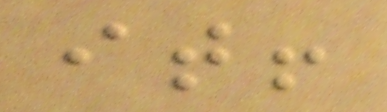it!
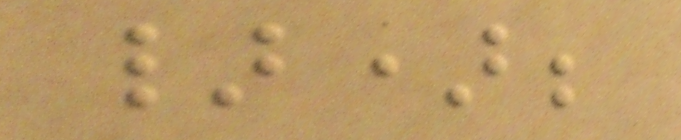});
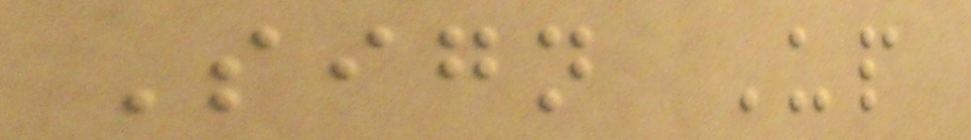Sign Up
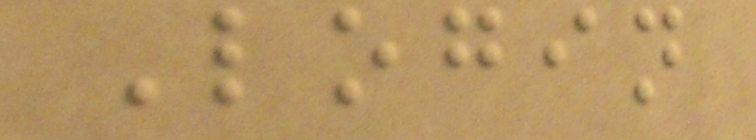Login
